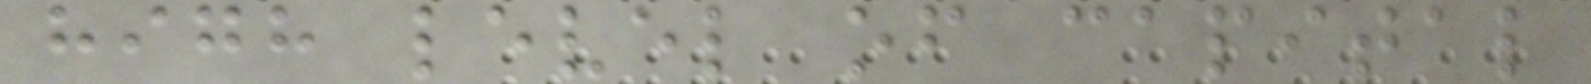high level of capital
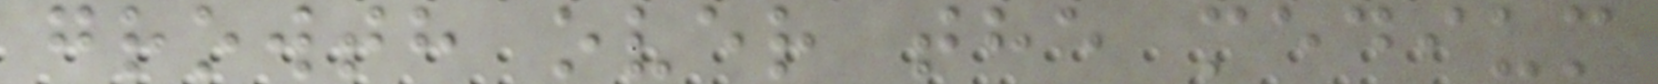growth over the medium
